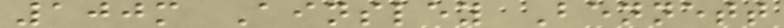100m Ainsley Bennett
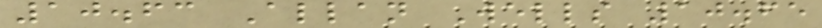10.63 Allan Wells 10.65
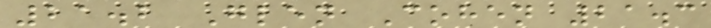21.2 Glen Cohen 21.3
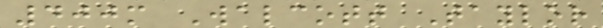400m Walcott Taylor
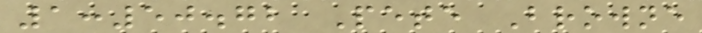1:50.72 Pete Browne
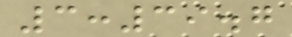3:39.7
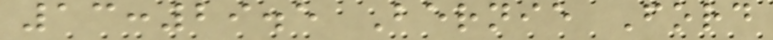13:29.5 Bernie Ford
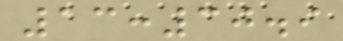13:30.9
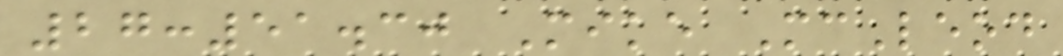27:51.30 Mike McLeod
